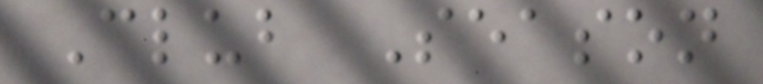Club Season
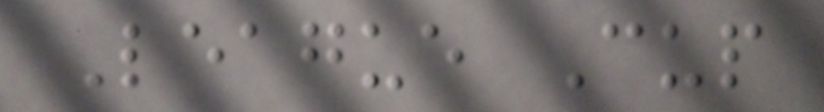League Cup
